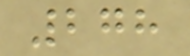278
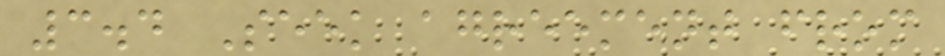3.4 Seek agreement from
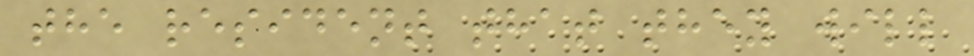the resident that they will
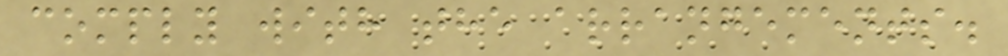comply with the arrangements.
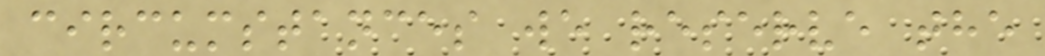circumstances we reserve the
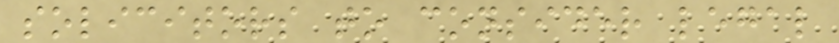solicitors to consider legal
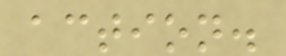action.
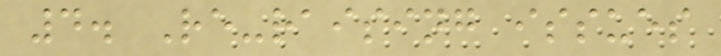4. Re-raising issues
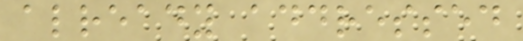already addressed
